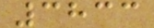3833
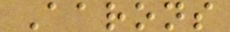Aarons
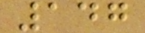147
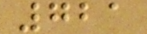721
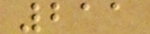211
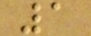1
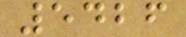5426
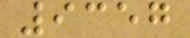9357
